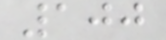100
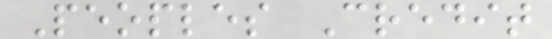Peoples Credit
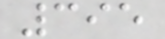395
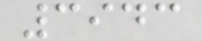3943
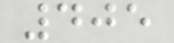405
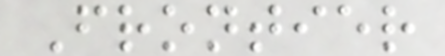Frontier
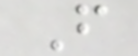F
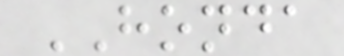HONDA
